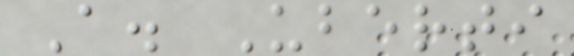A. Uberti
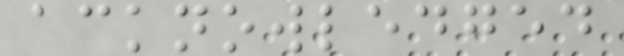acknowledged
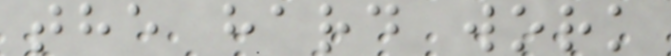the hard work
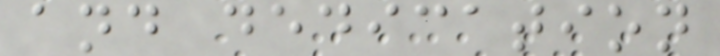and dedication
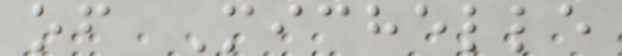of Michelle
